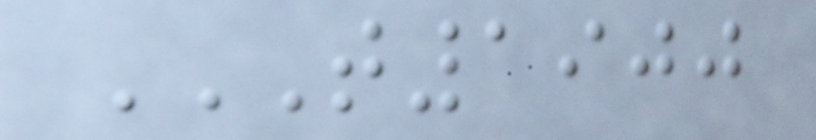T1900
